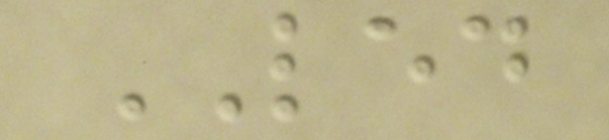LED
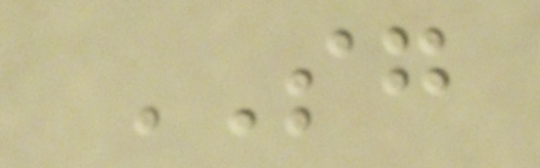SG
